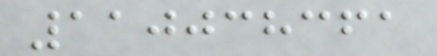110038361
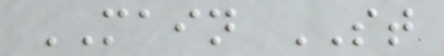MAIN ST
